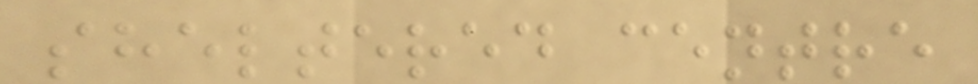sheltered centre
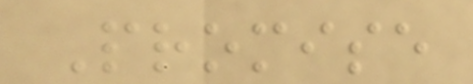Promise
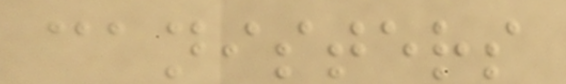canisters
